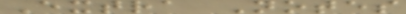Extra Notes
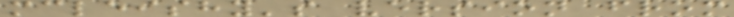mcleishy's version from
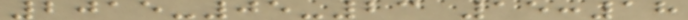2015-05-23 15:18
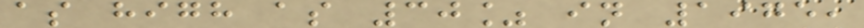as high as 30% in 1975,
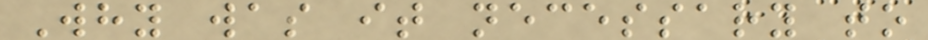Why was it necessary to
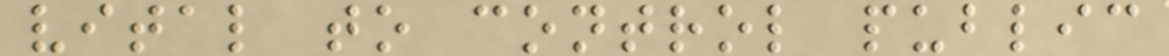vital to control public
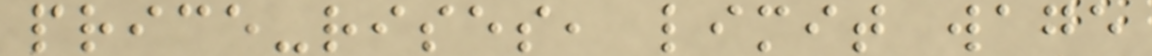price-rises, limit wage
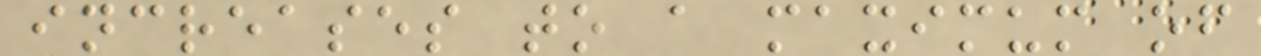increases to a maximum of
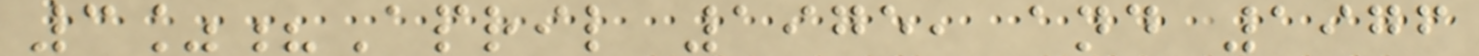3%?April 1975, and 1976
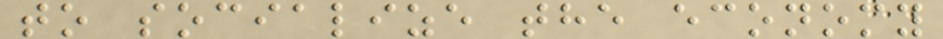to socialize the economy
